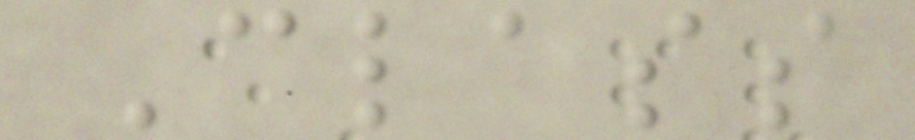Class
